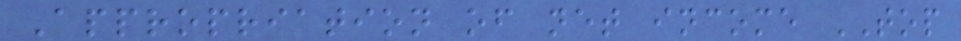Appropriation of net income TOP
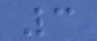3
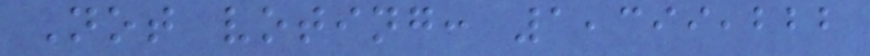Not voting: 1,399,222
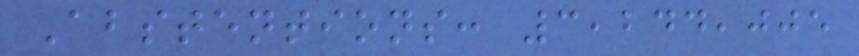Abstentions: 3,244,005
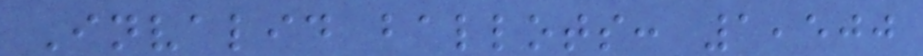Invalid ballots: 1,500
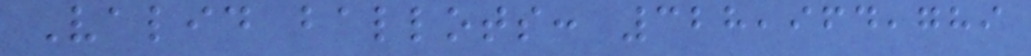Valid ballots: 328,964,789
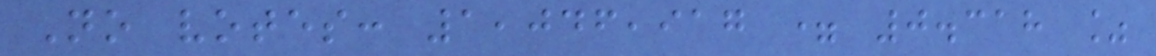No votes: 1,046,917 = 0.318 %
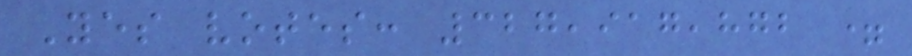Yes votes: 327,917,872 =
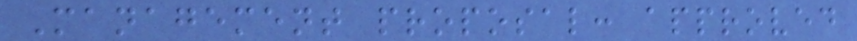Management proposal: approved
